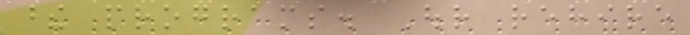these programs. Our rehire
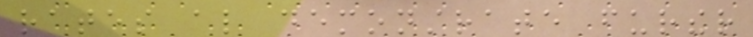rates also demonstrate further
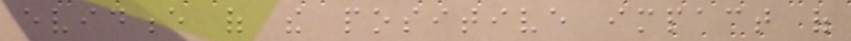evidence of the positive impact of
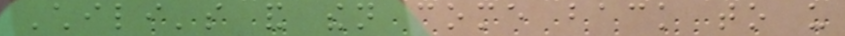Chili's and then come back to us
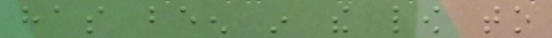has been in the low to
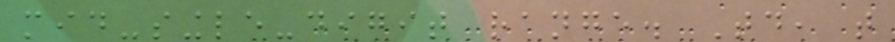mid-single-digit range. Today, that
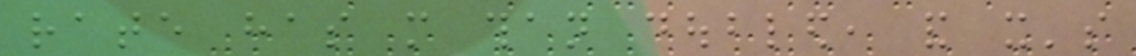rate has more than doubled, and it's
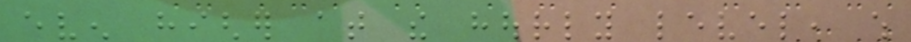even higher at the hourly level, which
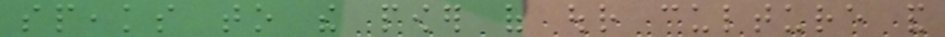speaks to the power of our culture and
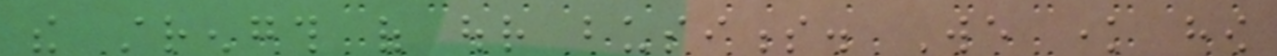the strength of our business. We know how
